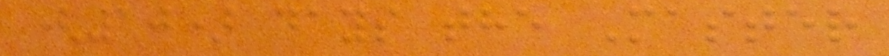(10) days the Master
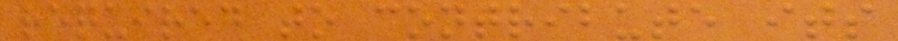required to contribute its
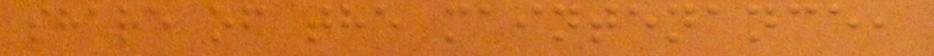share of the maintenance,
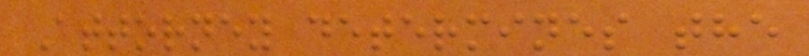Attorney determines the
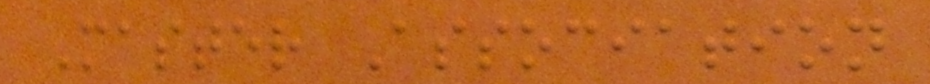Master Association
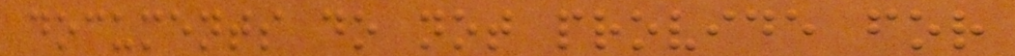documents do not provide for
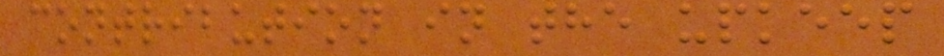contribution in the upkeep
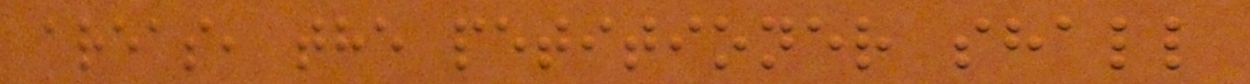areas, the petitioner shall
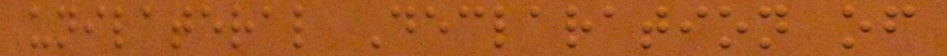unilateral Declaration of
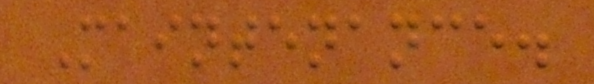Maintenance.
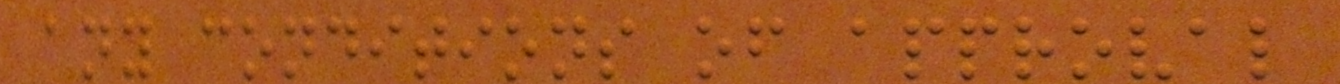any conditions of approval
